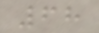68
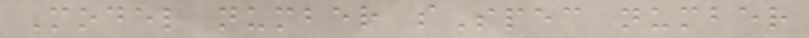Model number sSpec number
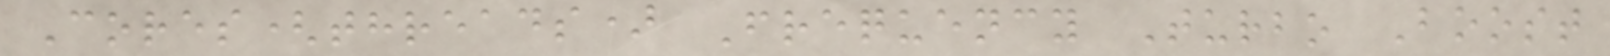Cores(threads) Frequency Turbo Boost
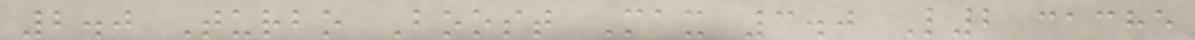2.0 Turbo Boost Max 3.0 L2 cache
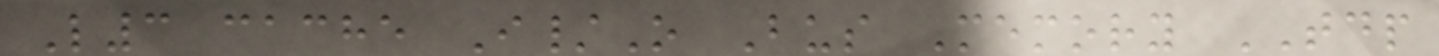L3 cache I/O Bus Memory TDP
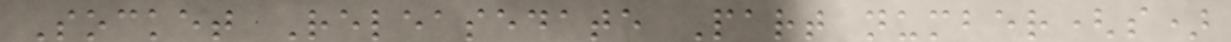Socket Releasedate Part number(s)
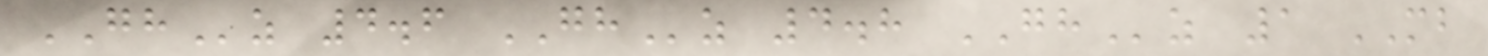GHz 4.6 GHz 4.8 GHz 1 MB
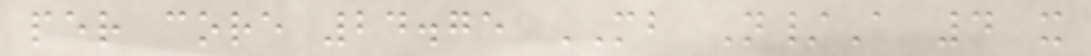per core 24.75 MB N/A 4 x
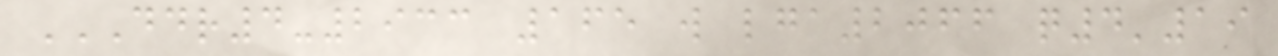DDR4-2933 165 W LGA2066 Q4'19
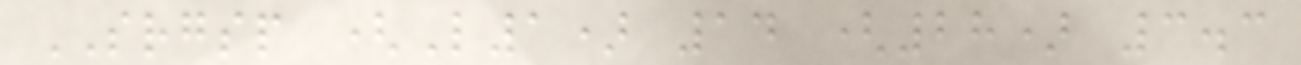SRGSP (L1) 14 (28) 3.3
